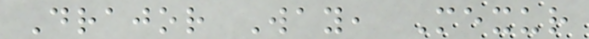Drajor Way, Mexur
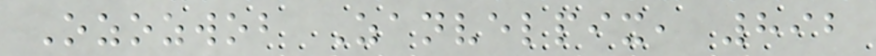Ozozwob Zanvelpix, 892
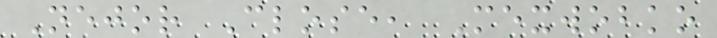Nejor Close, Mexwobko
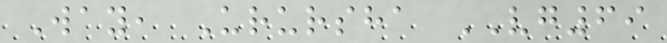Way, Urursha VG69
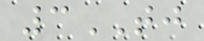3TJ
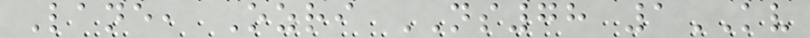Lane, Ozri NS78 1KV
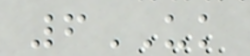6UK
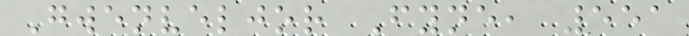Gwenveljor Fyne, 551
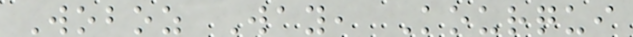Woboz Way, Kourqui
